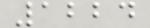1224
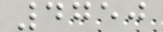4750
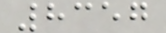8357
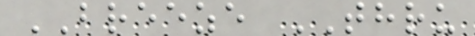BREEZE THRU
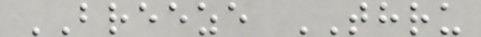BREEZE THRU
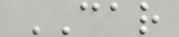CAR
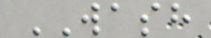WASH
